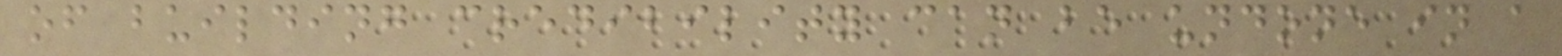of building credibility can be undone in a
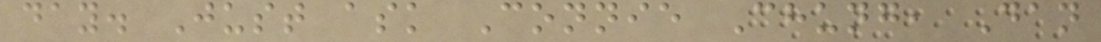day. Just ask Connie Chung, Dan
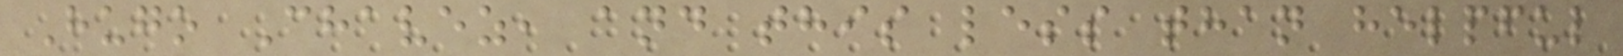Hugo Chavez, and this less than helpful
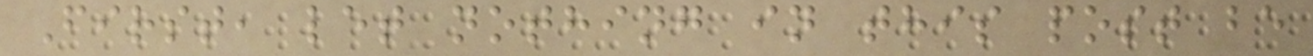First, let nothing in this post be
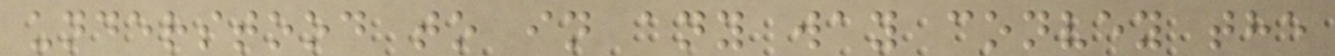understood to in any way convey the
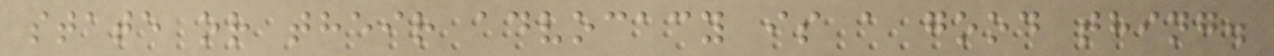state or their advocacy is a good thing.
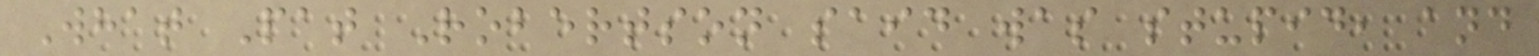What Pat Robertson said was stupid, and
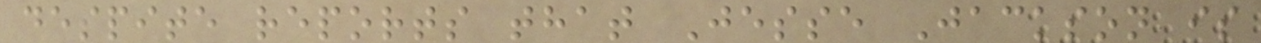despite reports that Jesse Jackson is
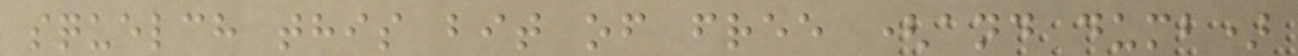squelch this bit of free (and dumb)
